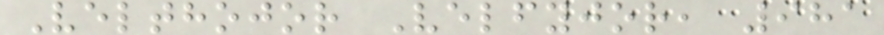Velthojor Velfyjor, 981
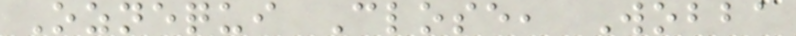Oznequi Close, Wobba
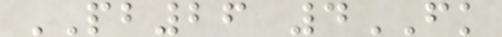PB26 4FK
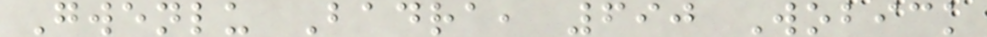Gwenlu Badra, 690 Wobick
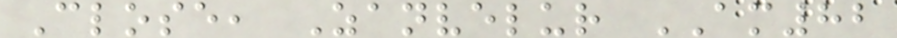Close, Zanvelur AM82
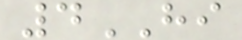4HI
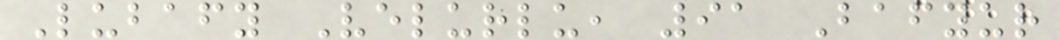Lubafy Velurlu, 91 Bafyur
